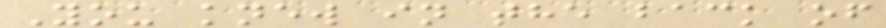You knew in the back of
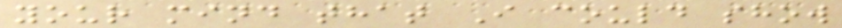your mind that I could show
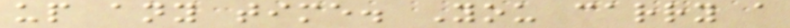up any time. You carry a
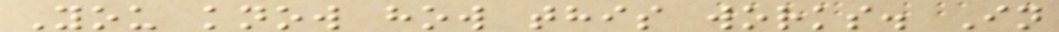You know how this works. In
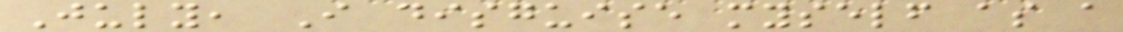July, I disguise myself as a
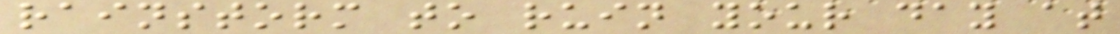rainstorm to ruin your day at
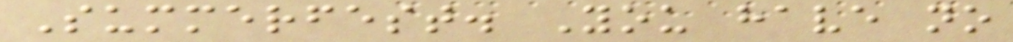Summerfest. You have no
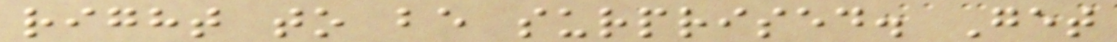right to be surprised. Get
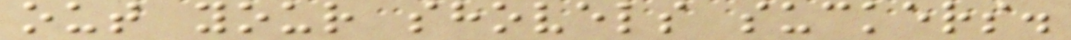out your shovels suckers.
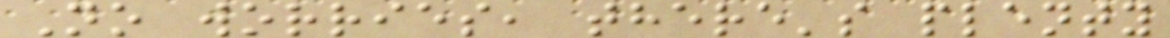No worries, there's plenty
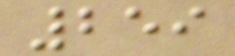259
